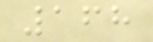168
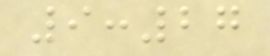9:27
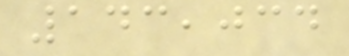143,034
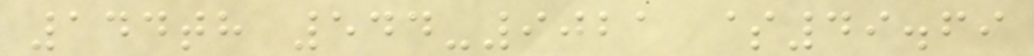144th 544-9021 $49.69
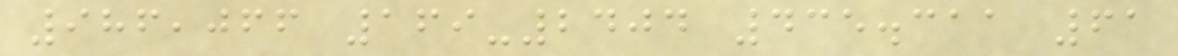986,066 169-2404 435.311 61
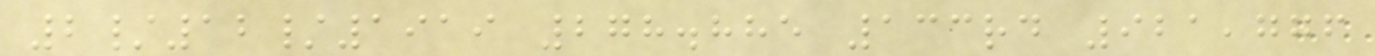2/12/1919 278.885 133rd 921,776
